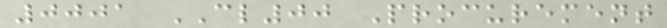0001 CL00 Procurement
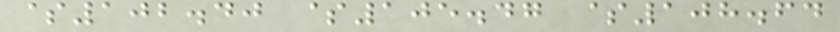$102.40 $105.47 $108.64
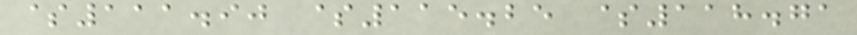$111.90 $115.25 $118.71
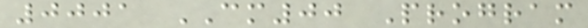0001 CM00 Program
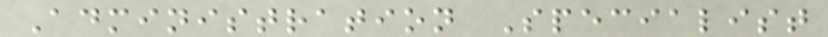Administration Specialist
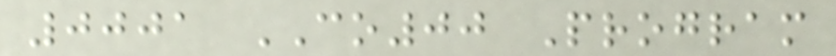0001 CO00 Program
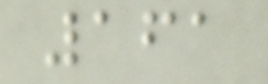161
